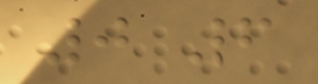0 6
